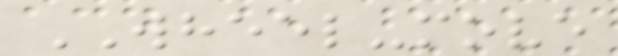WHEEL-move
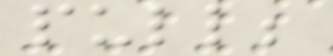pull;
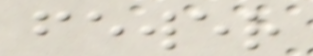fewer
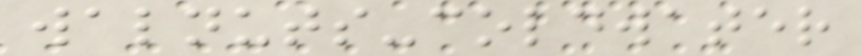walnuts-coldwater
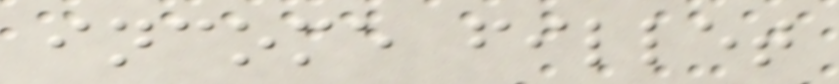income fillet
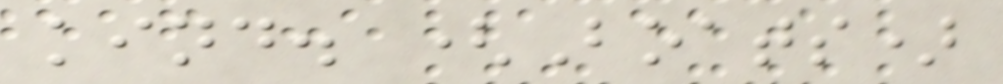kind. (Boats)
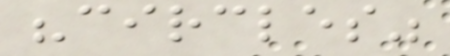"circles"
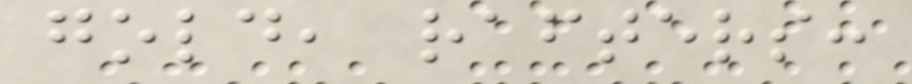gold, rafters:
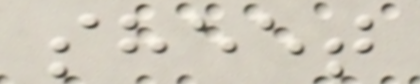sheet
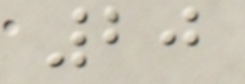20
